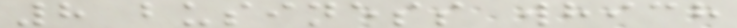8 business which
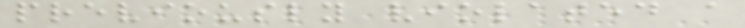previously violated a
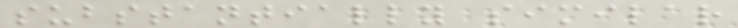substantially similar
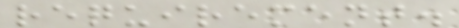requirement.
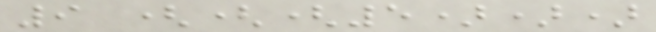9 (((5)))
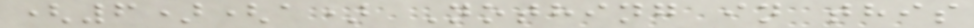(6)(a) Nothing in this
